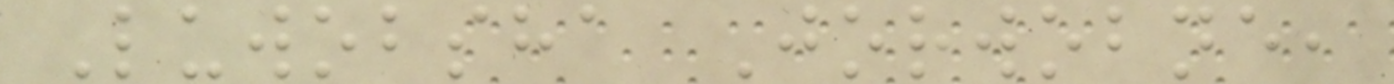Luwobsha Jorwobne,
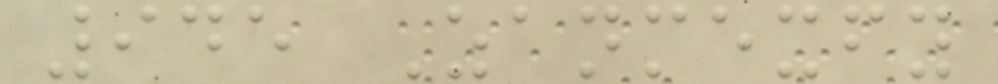945 Zanmexfy
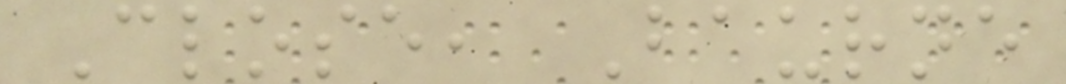Close, Baurne
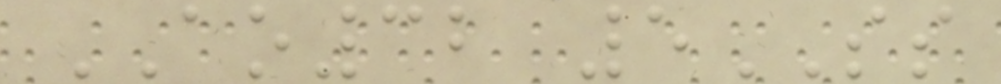AO32 5SS
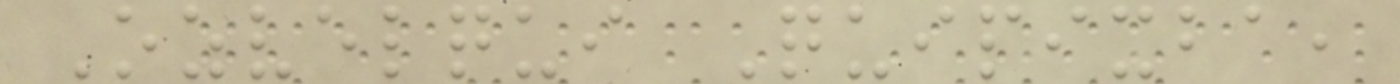Ozvelqui Quipixba,
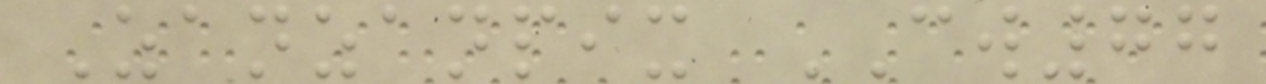Zanzanpix CW77
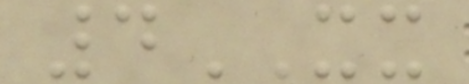4XX
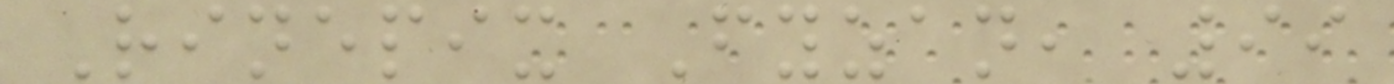Rinepix Fyzan, 99
